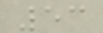53
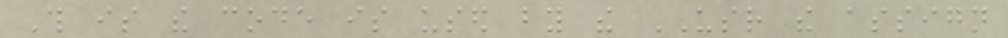This is the code is used by the USR the assign
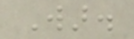War.
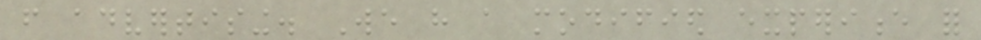from advertising. We have a modified experience for
